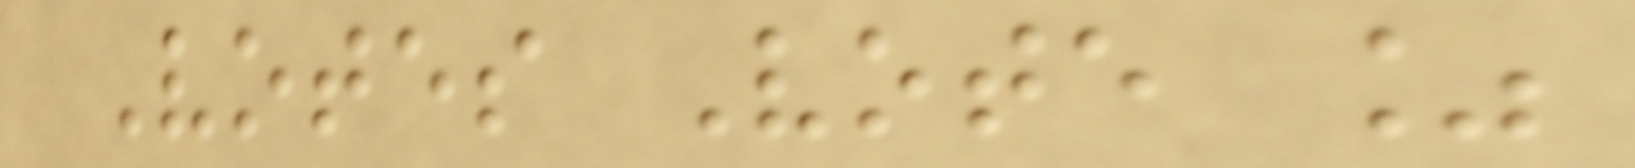Votes Vote %
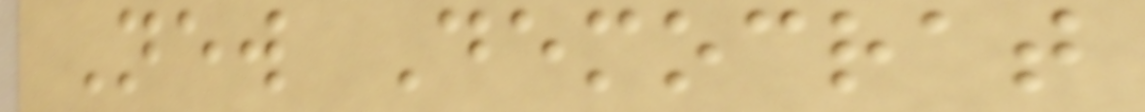New Democrat
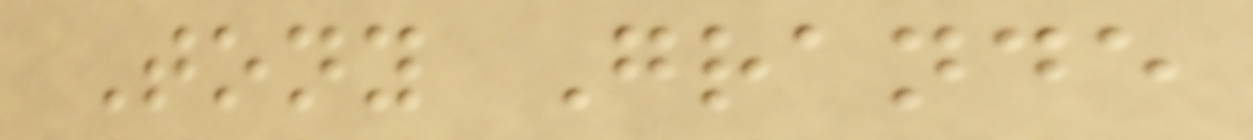Tony Grande
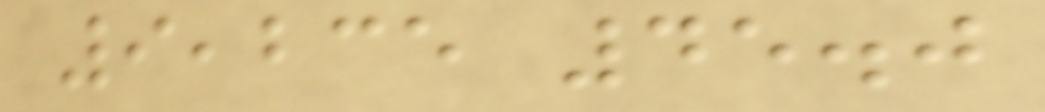9,235 45.0
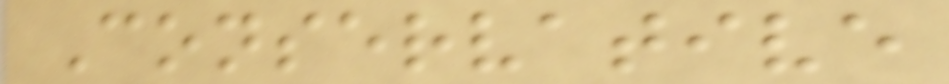Conservative
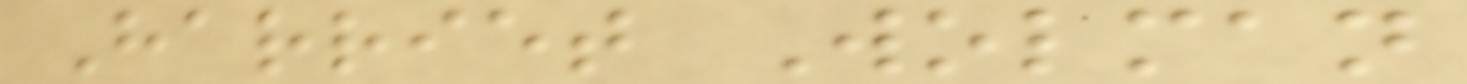Harriet Wolman
